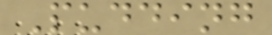Pudding
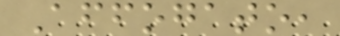Affogato,
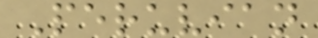Peruvian
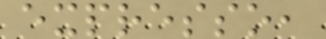expresso,
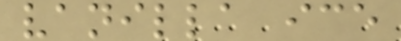vanilla ice
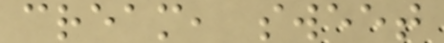cream, sweet
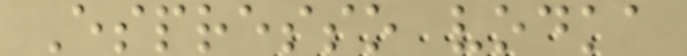Espresso vodka
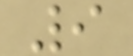9
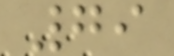79
